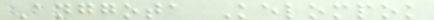Anggota Kelompok
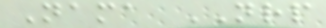Nama NRP
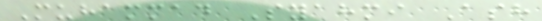Muhammad Syahmi Ash
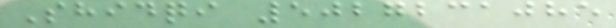Shidqi 5027231085
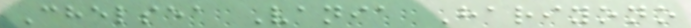Chelsea Vania Hariyono
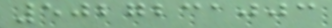5027231003
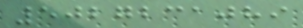5027231089
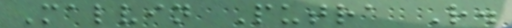Malvin Putra R.
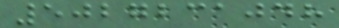5027231048
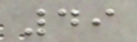49
